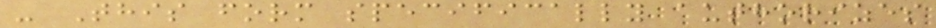- This form specifically authorizes
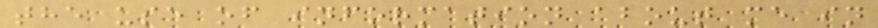the use of information about me in
